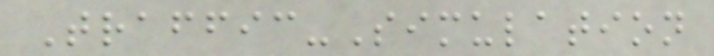Traffic-Simulation
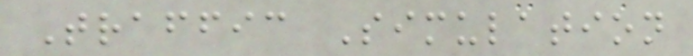Traffic Simulation
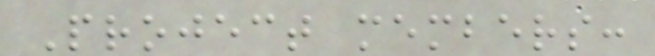Project members:
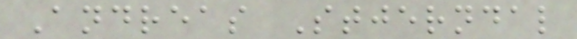Andreas Stjerndal
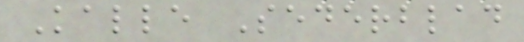Kalle Sederblad
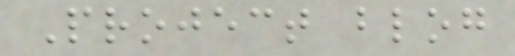Project blog
